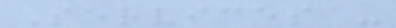Services -
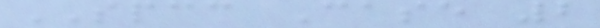SPCC Case 2
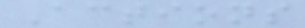Actions
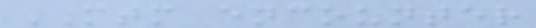MTM encounter
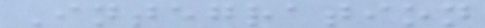Integration
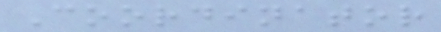Coordinator
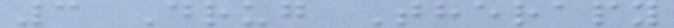3 Drug Therapy
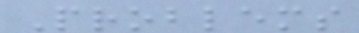Problems
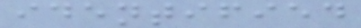identified
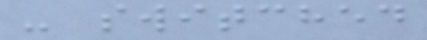- switched
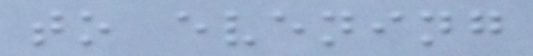to evening
